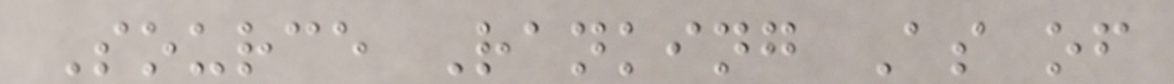Source Ranking As of
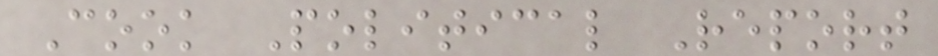Cook Political Report
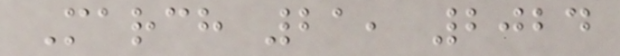March 21, 2024
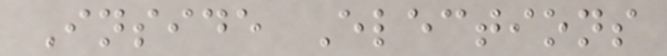Inside Elections
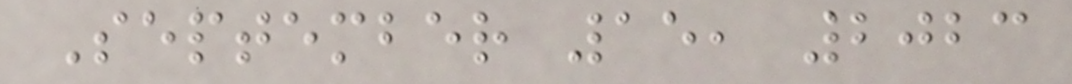September 15, 2023
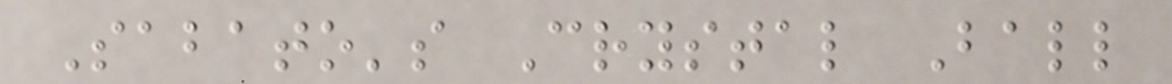Sabato's Crystal Ball
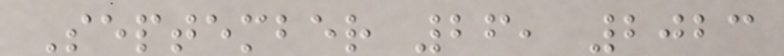September 26, 2023
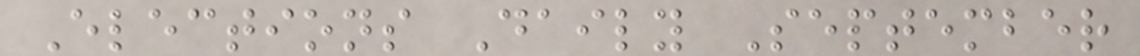Elections Daily September
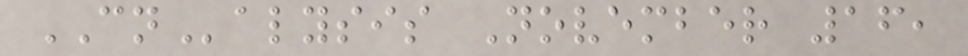CNalysis November 16,
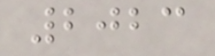2023
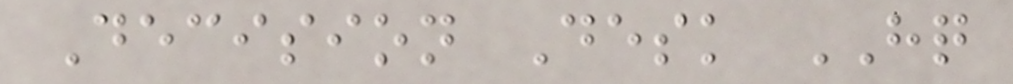Decision Desk HQ
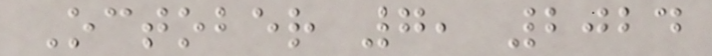October 7, 2024
